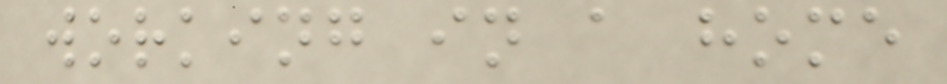working in a home
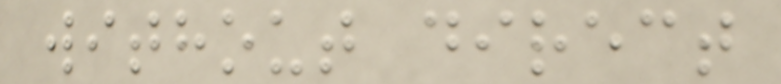without direct
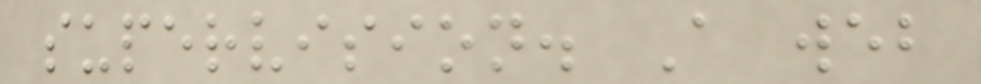supervision. A web
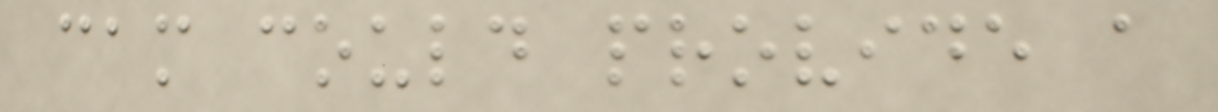cam could provide a
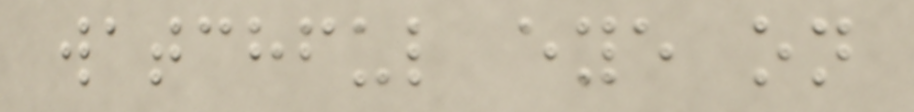watchful eye on
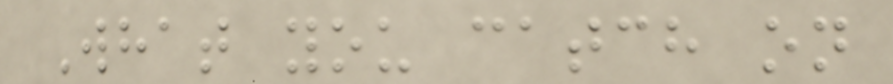What you catch on
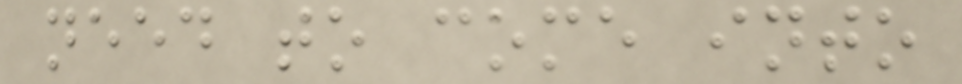need to come into
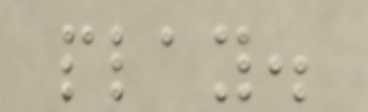play.
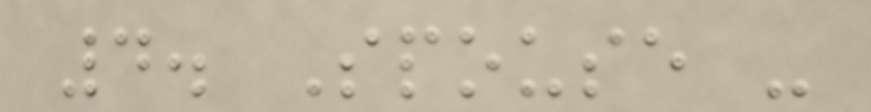4. Spouse -
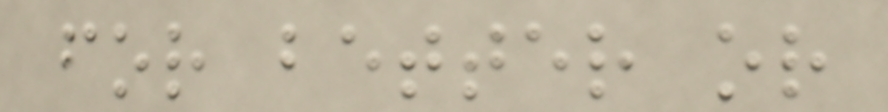for better or
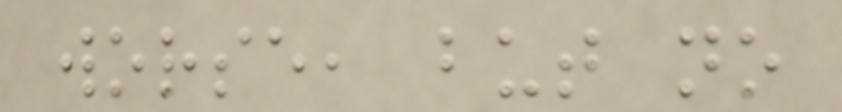worse, but no
